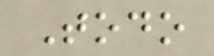Todo
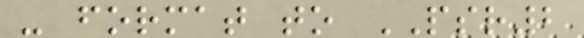- format to PSR2
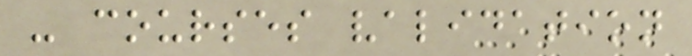- courses validation
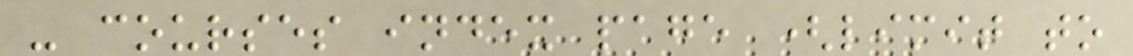- courses index page (limit to
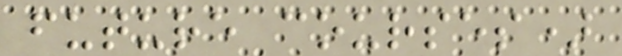future courses)
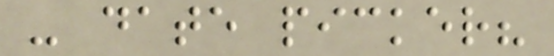- date picker?
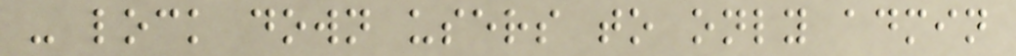- lock down users to only admin
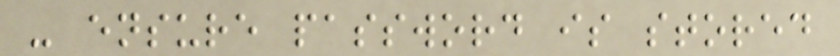- ensure password is stored
